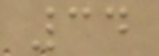34
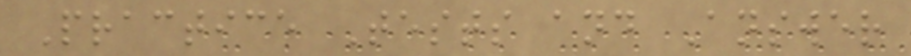Practice Tests and Answer
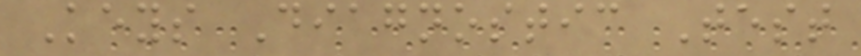Keys Diagnostic Test
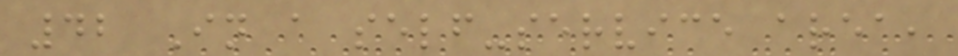42 In a self-service area,
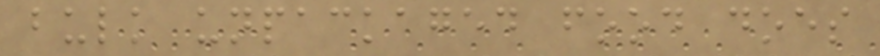bulk unpackaged food does
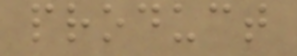product
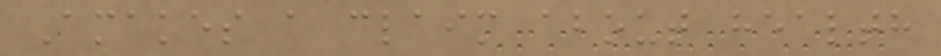Amakes a claim about health
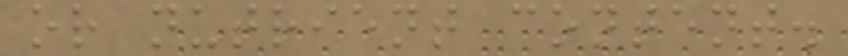or nutrient content.
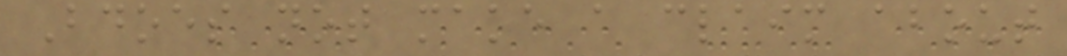Bdoes not make a claim about
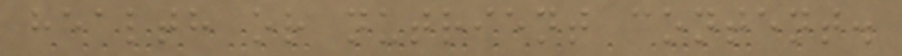health or nutrient content.
